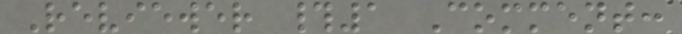Reviewer #1 Comment:
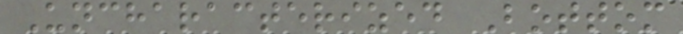Uncharacterized Bottom
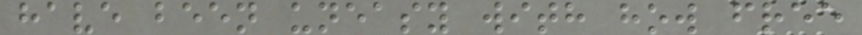have been uneasy with how free
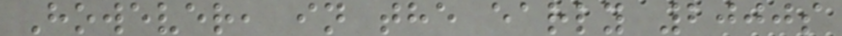However, in the early 2000s
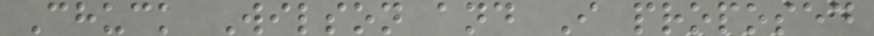Chuck Wilson and I proposed
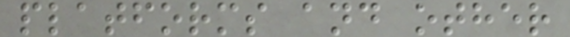platforms and other
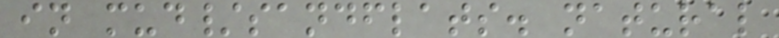in mud/sandflats. natural
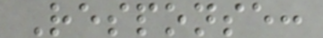Response:
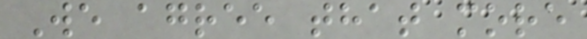We agree that more
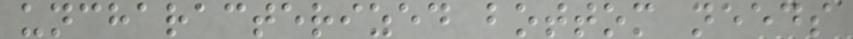uncharacterized bottom needs
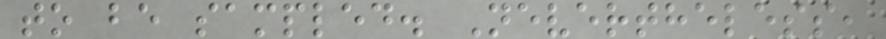to be sampled. Nevertheless,
